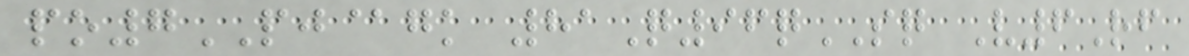po7PJ@gk 81Q96qSQ V6Rf
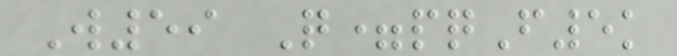W59 Q=pqF5k
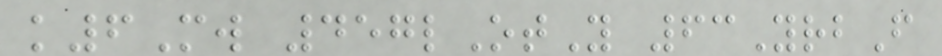k6Mw 457lOtY 63YrbF
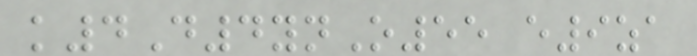k4D4ynO55 e9za
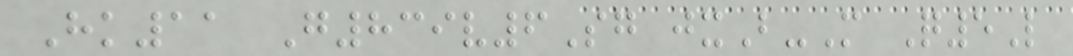Hk11 G839v6Sg jxB-M Q5L
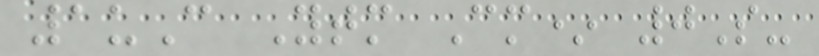1uC Ytm Cm* 0S-
